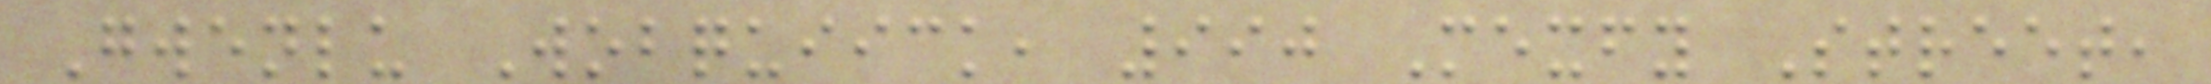Gwenlu Wobquiick, 990 Mexfy Street,
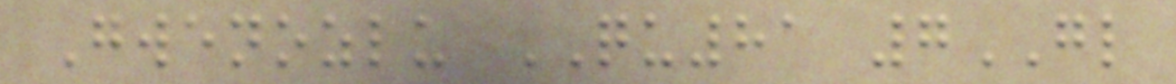Gwenozlu QU81 7GL
